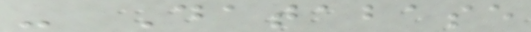- Database
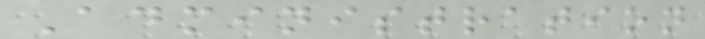Administration
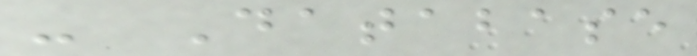- Database
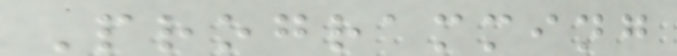Programming
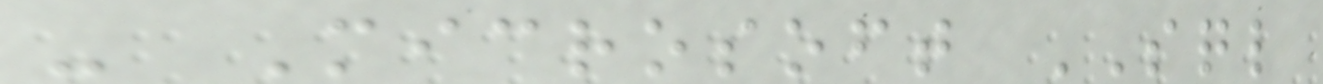- Microsoft SQL
